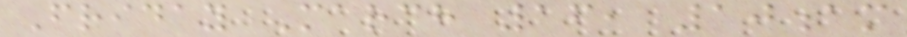Friday March 16, 10am
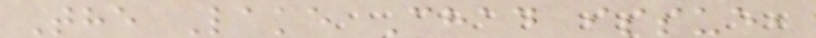The Lake Chad issue,
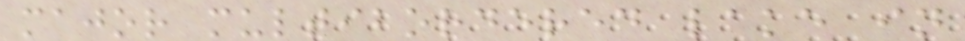major multibordered lake in
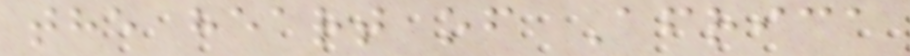the heart of Africa
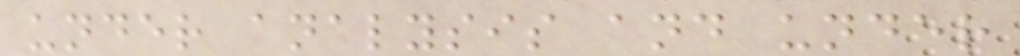under analysis and under
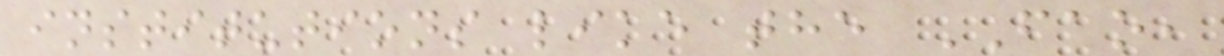institutions like the FAO,
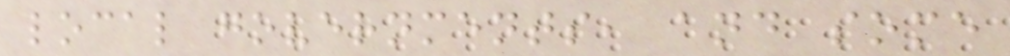local governments, and some
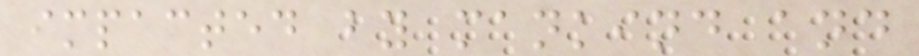impacted by mankind and
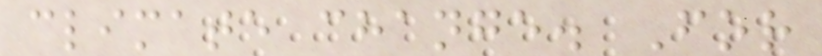climate change. For
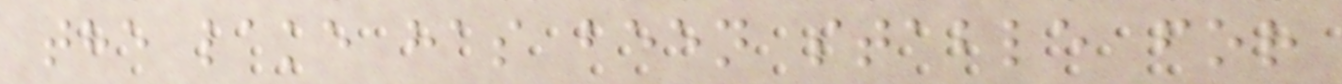the lake has been stable for
